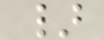}
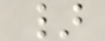}
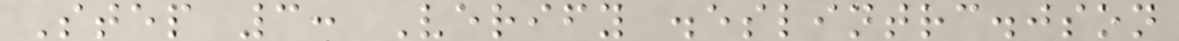Step 3: Verify .eslintrc.json
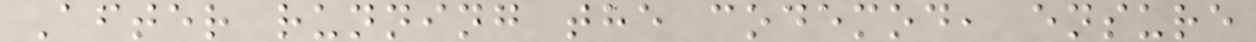After running the codemod, ensure
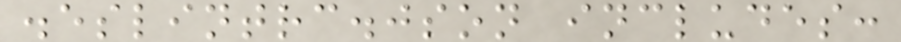.eslintrc.json includes:
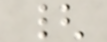{
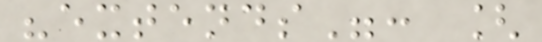"extends": [
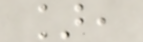],
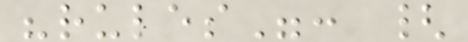"rules": {
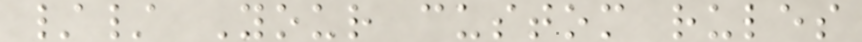// Your custom rules
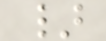}
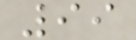99
